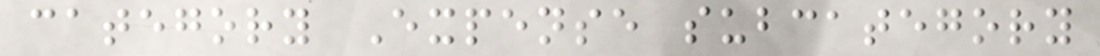category Expense subcategory
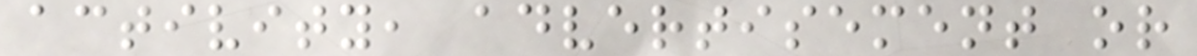activity, advertisement or
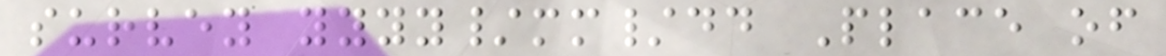survey yyyy/mm/dd Place of
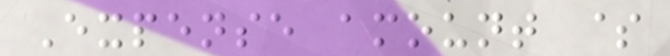Expense amount $
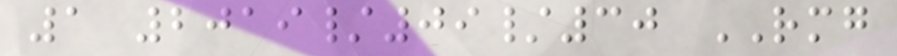1 2019/09/30 RMG
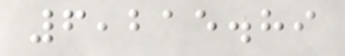6,215.89
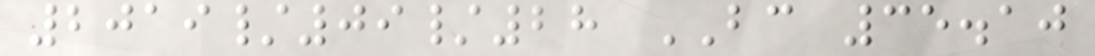2019/09/28 BC 35.10
